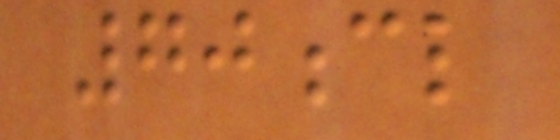70cl
